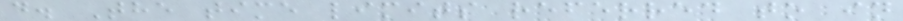d. The time limits referred to in
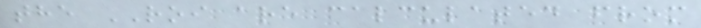the ROI are calculated from
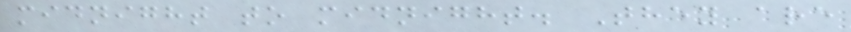midnight to midnight. They are
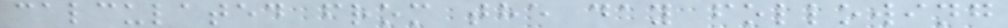calculated from the day following
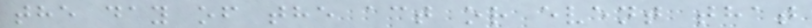the day of the act or event that
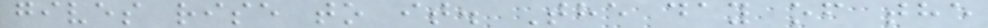gives rise to it. The day of the
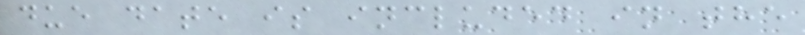due date is included in the
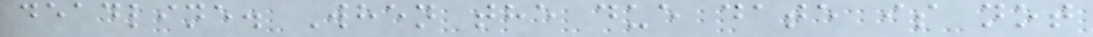deadline. When the due date is not
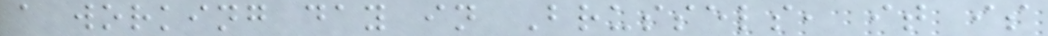a working day in Brussels, it is
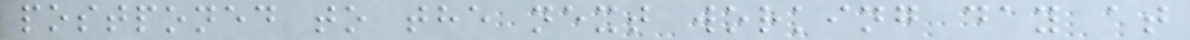postponed to the next working day at
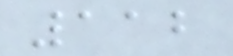112
